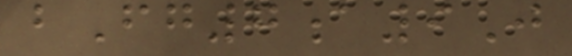bFg7a9J
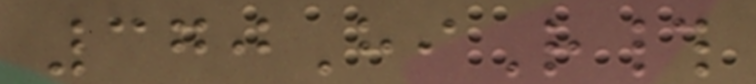370HiR#
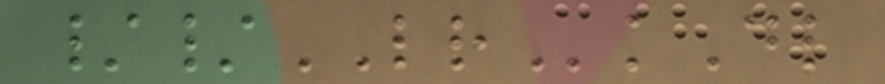//LRkDl
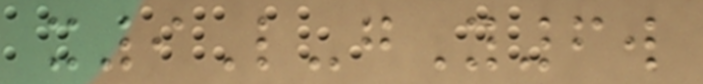x9L-gY6w
